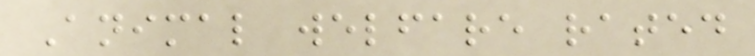Animal welfare rated
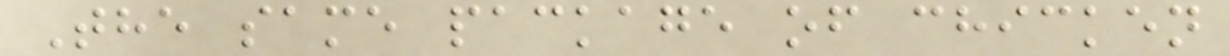The same package of chicken
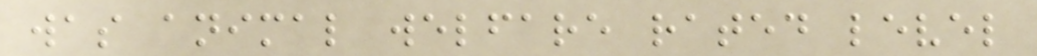was animal welfare rated level
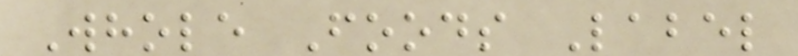Whole Foods Label
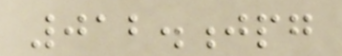012.jpg
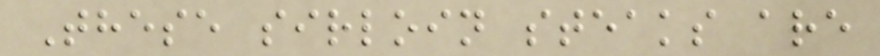These sirloin steaks are
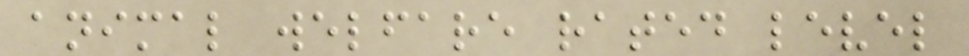animal welfare rated level
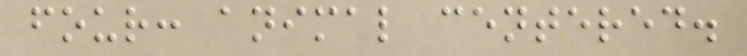four: animal centered.
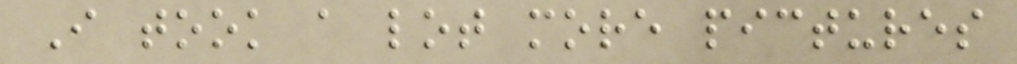I took a lot more pictures
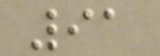91
